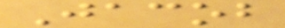Jacob
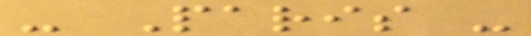- Paris -
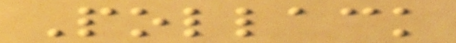Pollack
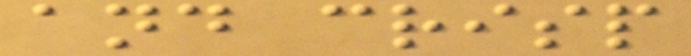and crisp
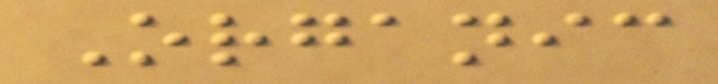Organic
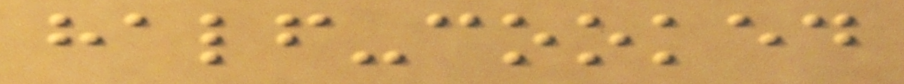half-cooked
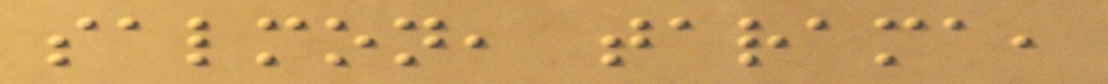salmon, tarama,
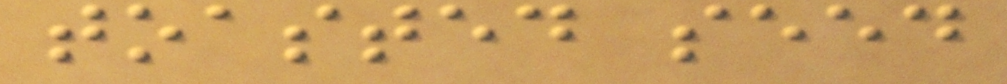toasted seed
